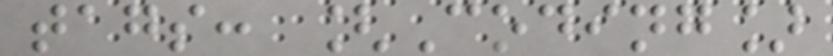tags: [Coding]
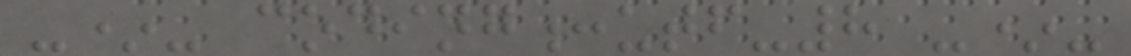-*- coding:utf-8 -*-
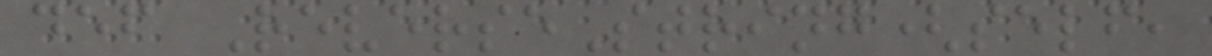def ReverseString(self,
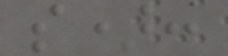s):
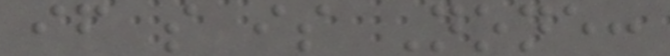if s is None:
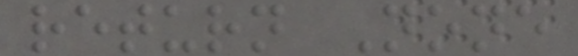return None
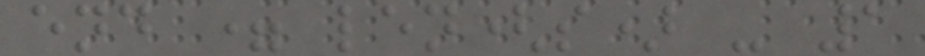end = len(s) - 1
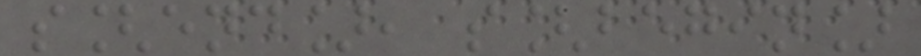s[end], s[begin]
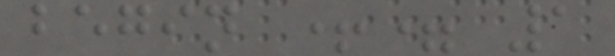begin += 1
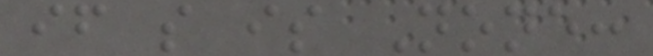if s is None:
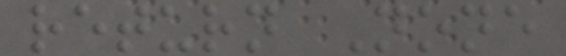return None
